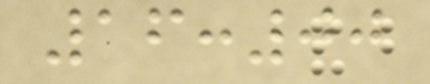16:00
